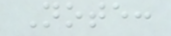Note:
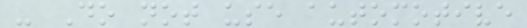- Do not use automotive
